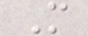M
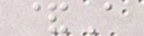&A
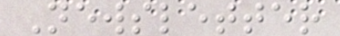Newsletter
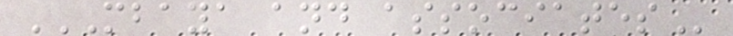MBAYA AND ASSOCIATES
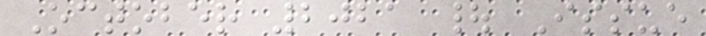October 2021 | Issue
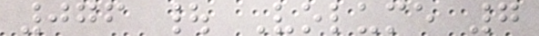076 | Volume 7
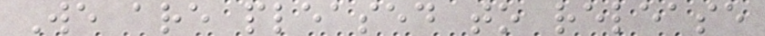We are pleased to release
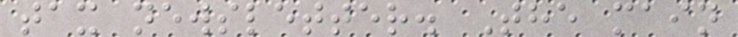tax newsletter. The main
